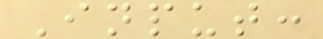Input:
